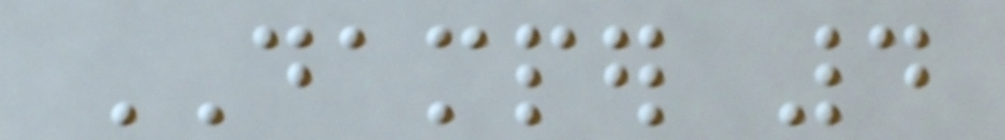DAMPER 4
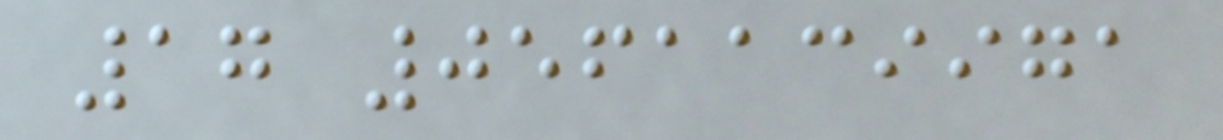17 0561139971
